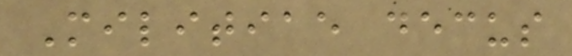Militiae decus
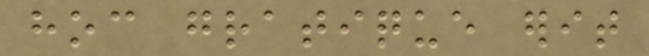hoc gratique erit
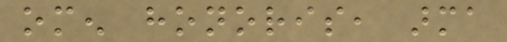omen honoris, arma
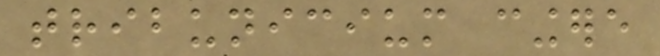tribunicium cingere
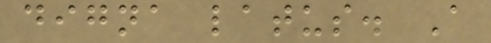digna latus. A
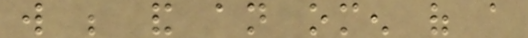will be and an omen of a
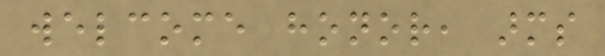welcome honor, arms
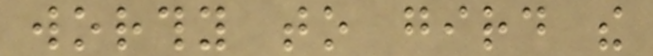worthy to gird the
